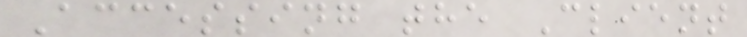Accessing the Client
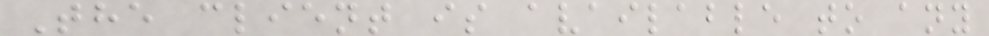The client is available to any
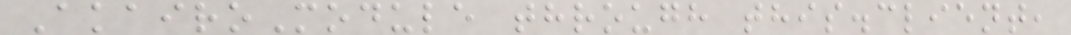AkairoModule through this.client,
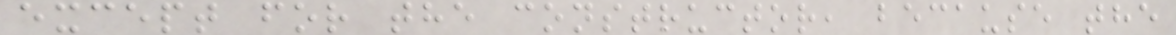except for the constructor, because the
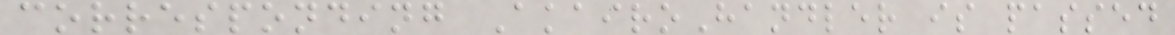corresponding AkairoHandler is passed
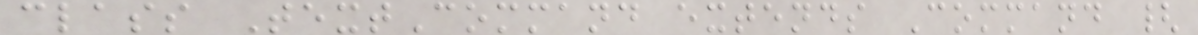class TextCommand extends Command {
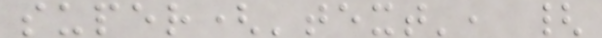super('text', {
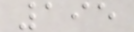195
